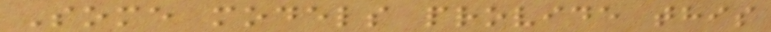Some models provide this
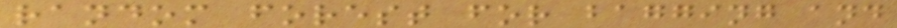random forest for bagging and
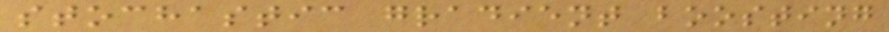stochastic gradient boosting
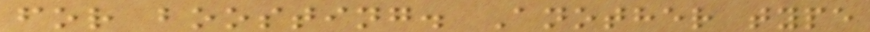for boosting. Another type
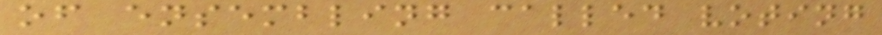of ensembling called voting
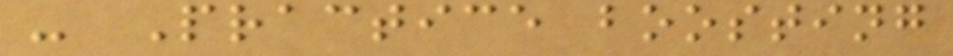- Practice boosting
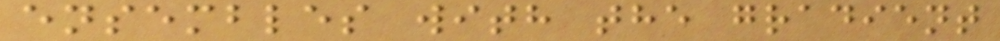ensembles with the gradient
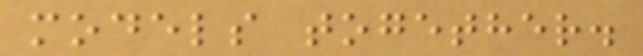models together.
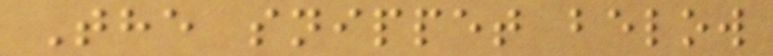The snippet below
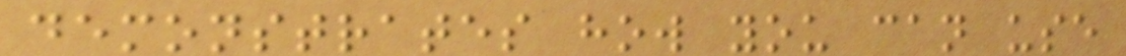demonstrates how you can use
